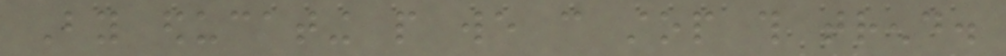By educating people we can stop this trend.
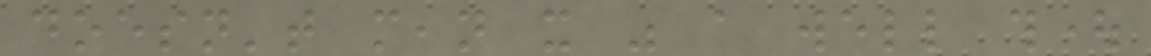doesn't mean it was a well thought
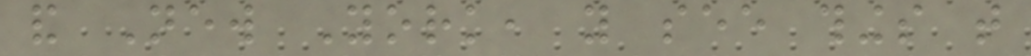and New York, you see things that
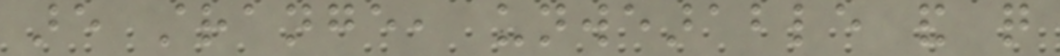are strange, unwearable and quite
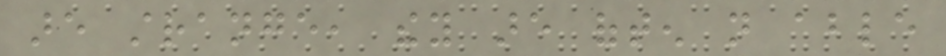are strange, they are often not able
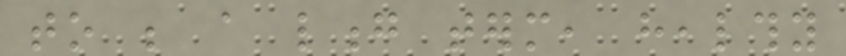to be a long term, healthy
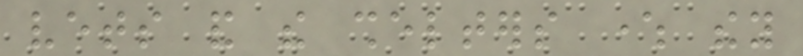vets and the shelters where they
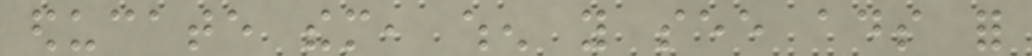educate them, when you see ads for
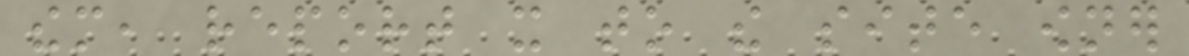them, report it to the site owner
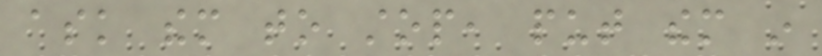ask them to stop, put them in
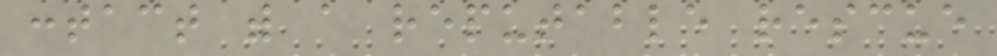contact with a reputable rescue
